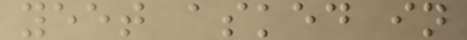yeet asked in
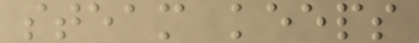steam keeps
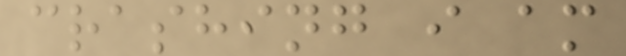crashing i am
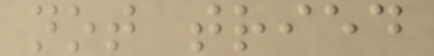not tried
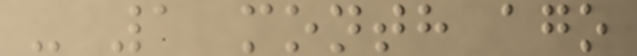- 1 month ago
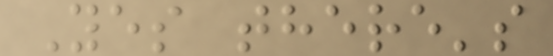Yes there's
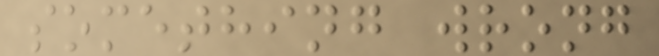something wrong
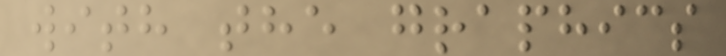with the graphics
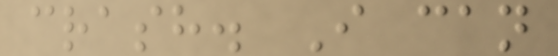crash. I can
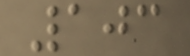103
